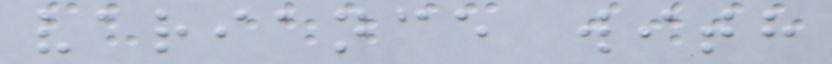variance with
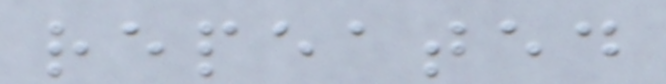repeated
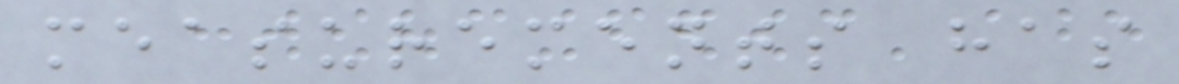measurements has
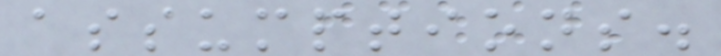assumptions.
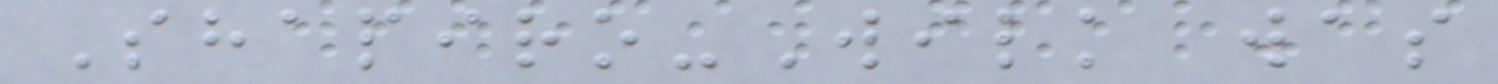Shapiro-Wilk was
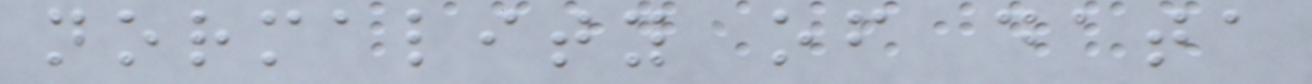normality of data
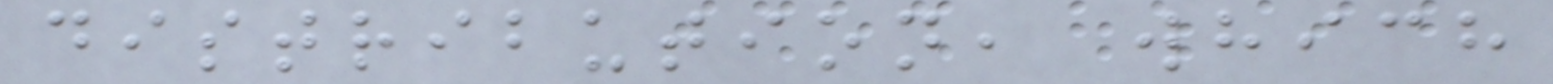distribution, which
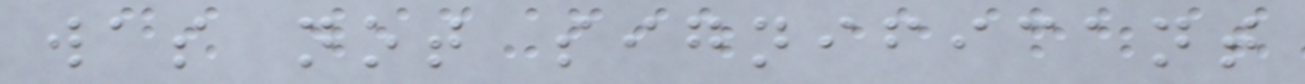was not significant
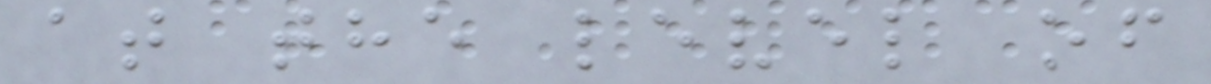at the level of
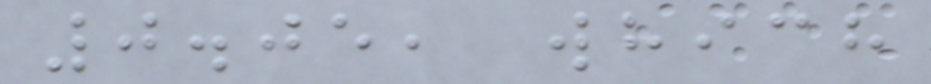0.05, which
